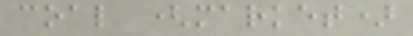coal (market)
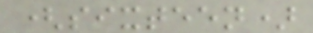(sixteen)
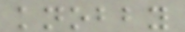knobby
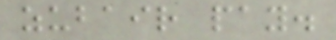zubair pay.
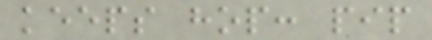keeps hop: pip
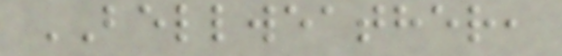BELLWEATHER,
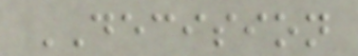DECISION
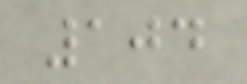104
